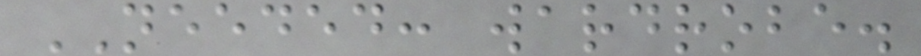NEEDED: wardrobe.
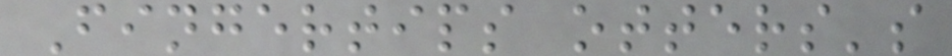Fingertips otters's
